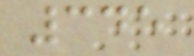345
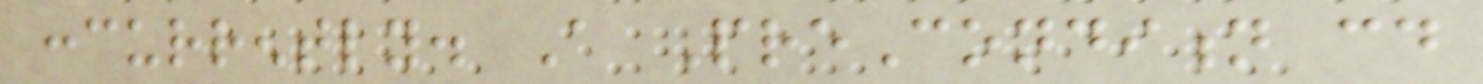concurrently. A PreCondition could
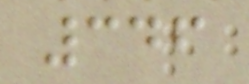346
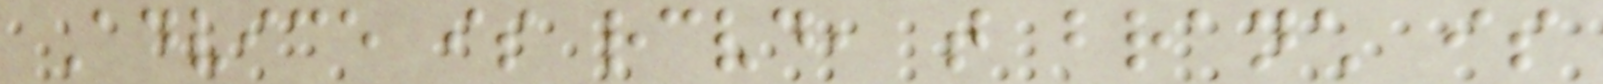Advice is received, that branch is
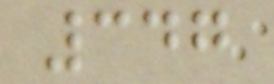347
